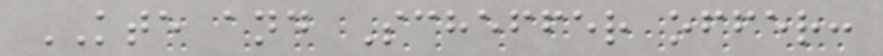KTE and Scheffer offer:
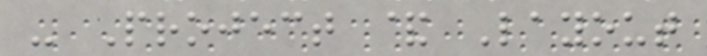- Project & Layout
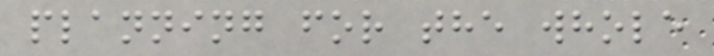planning for the whole
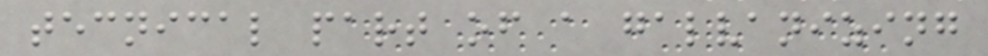tecnical part of a galvanizing
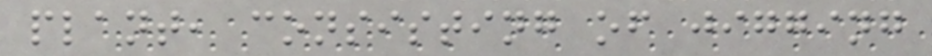plant, consisting of jigging
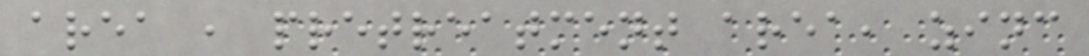area , pretreatment area, zinc
